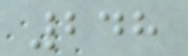248
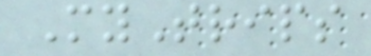MyTrips
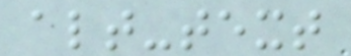alt-text
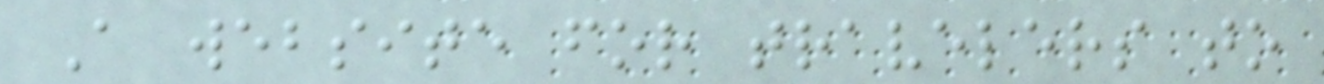A website for travelers to
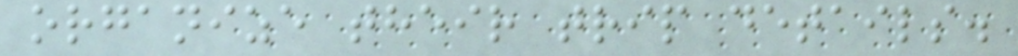organize their trip details.
